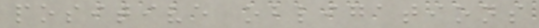positive obligations
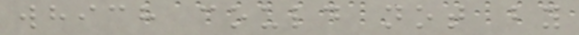which could not by
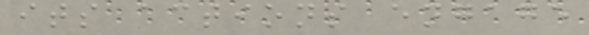its actions engage
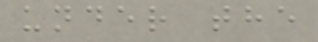under the
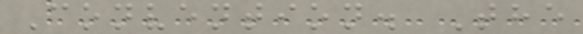Convention. The
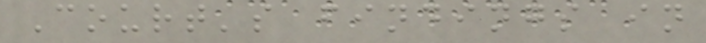Court's findings in
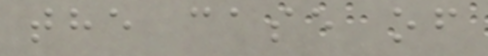the case of
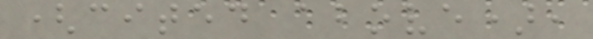(cited above),
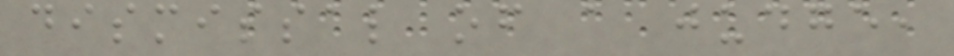dismissal of a judge,
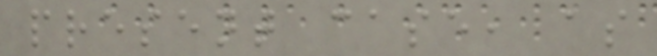present case, as
